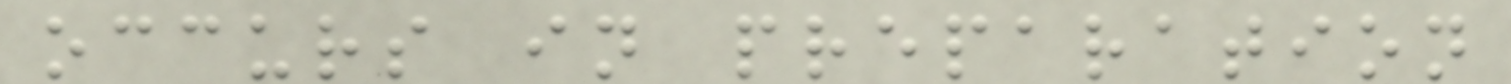occurs in preparation
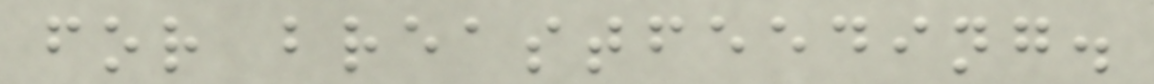for breastfeeding.
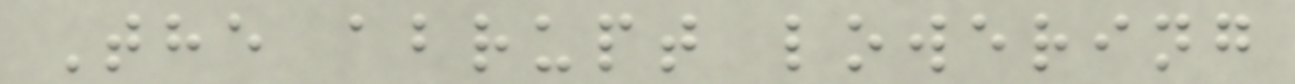The abrupt lowering
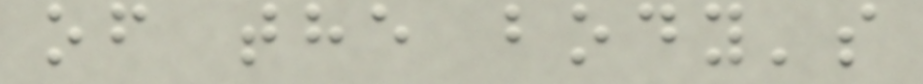of the body's
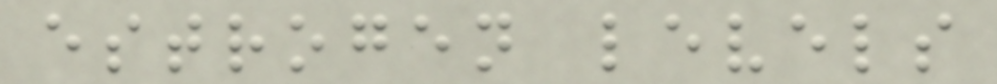estrogen levels
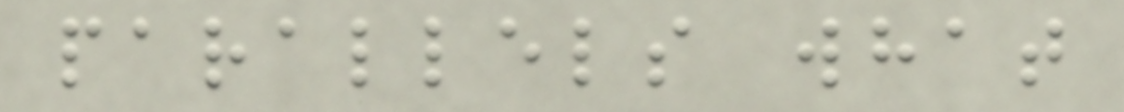parallels what
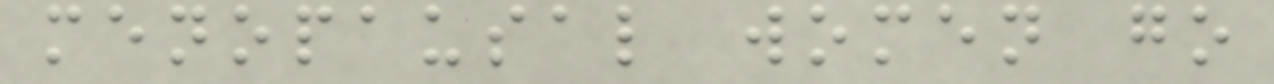menopausal women go
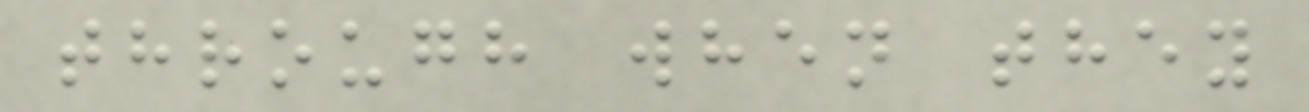through when they
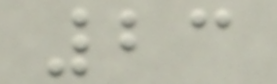23
